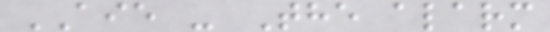AIE - The alarm
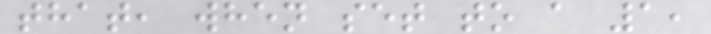that, when set to a 1,
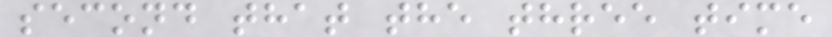second that the three time
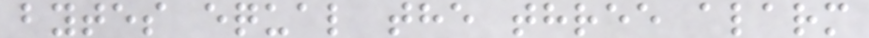bytes equal the three alarm
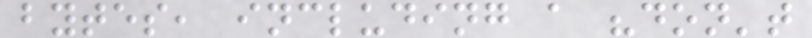bytes, including a "don't
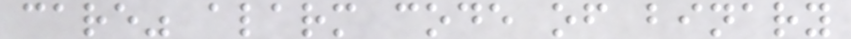care" alarm code of binary
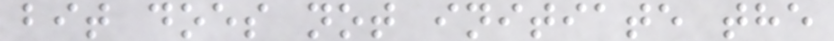bit does not initiate the
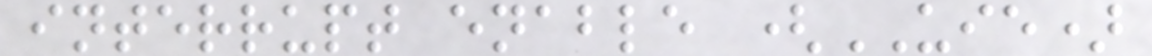interrupt enable (UIE)
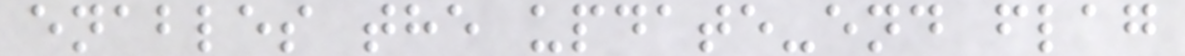enables the update-end flag
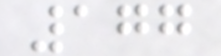177
